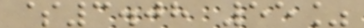$3.08 55%
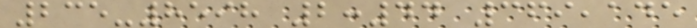235-8598 2:44 369,145
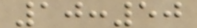10:50
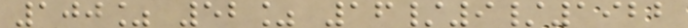100% 52% 16/9/1922
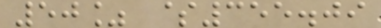50% $355.09
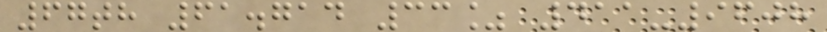67th 61.714 33% 411-9608
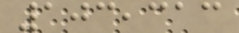103,313
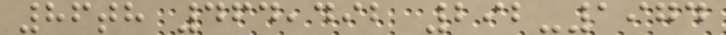86th 464,492 292-1974
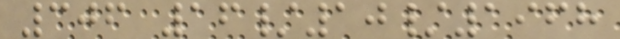306 16/10/1968
